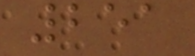251
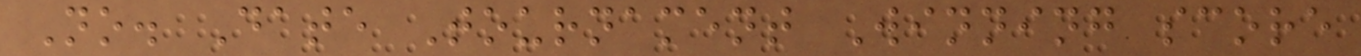No. Date Tournament Winning score
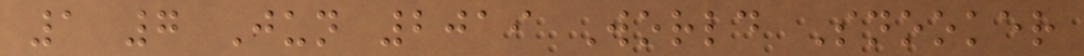1 7 Jun 2019 World Snooker
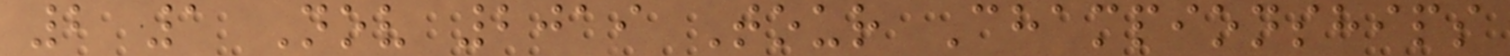2 1 Nov 2019 Tour Championships
